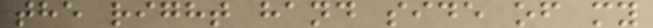the right hand side of my
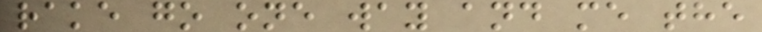rake go one way and me the
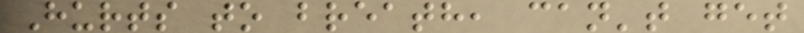Hurts to breath, can't get
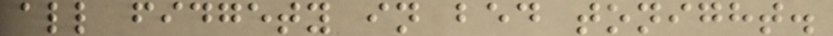all fidgety in bed tonight.
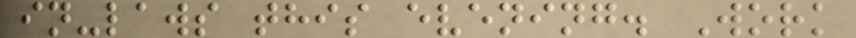in-laws this evening. Work
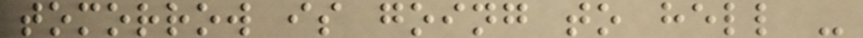tomorrow is going to hell -
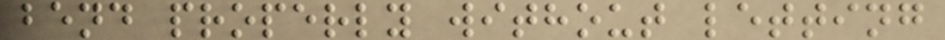bend properly without letting
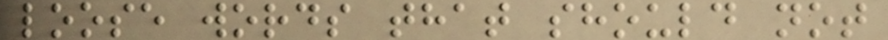loose words that should not
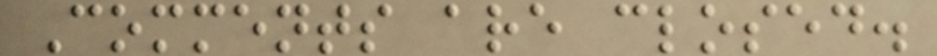Comments are closed.
